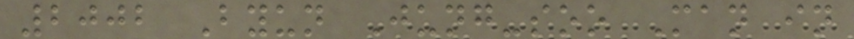2002 Byun Jung-soo Man in
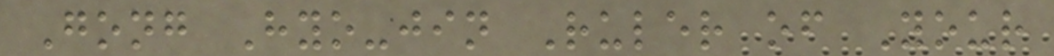Gong Hyo-jin Ruler of Your
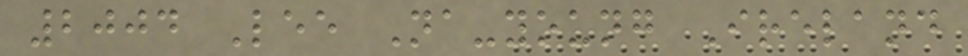2004 Lee Na-young Ireland
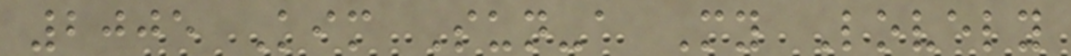2005 Kim Sun-a My Lovely
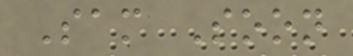Sam Soon
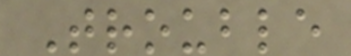Trouble
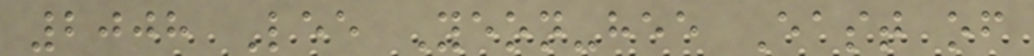2008 Lee Yeon-hee East of
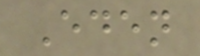Eden
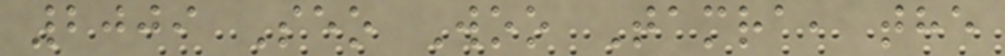2009 Seo Woo Tamra, the
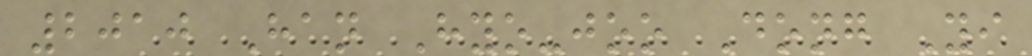2010 Han Hyo-joo Dong Yi
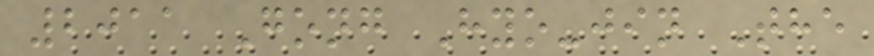2011 Gong Hyo-jin The
